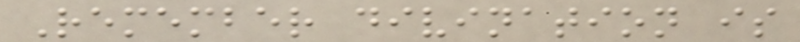Remember divination is
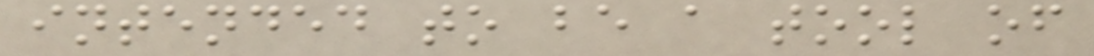intended to be a tool of
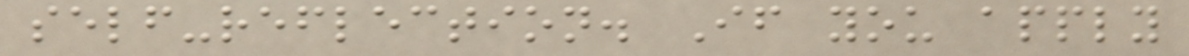self-reflection. If you apply
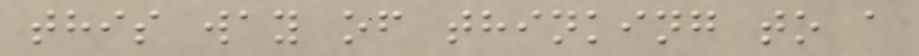this way of thinking to a
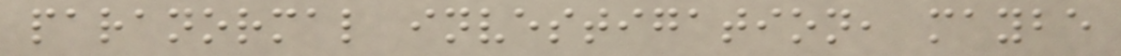paranormal investigation, maybe
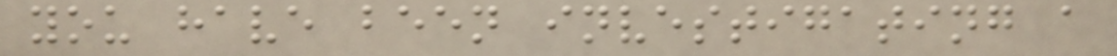you have been investigating a
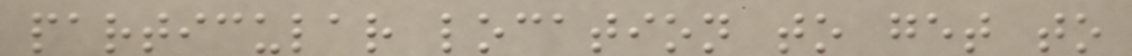particular location to get to
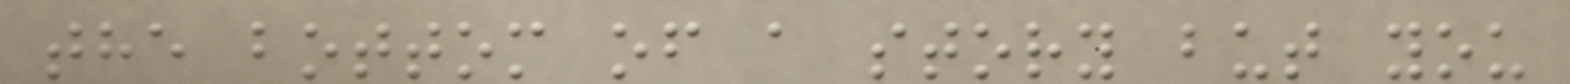the bottom of a story but you
